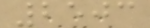2503
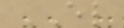EL
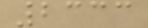2333
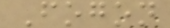Fogon
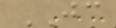JC
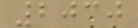2030
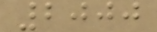2000
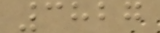3827
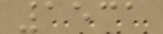1531
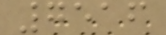7516
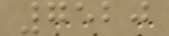7520
